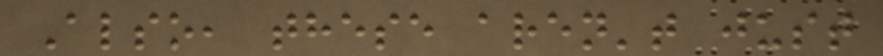Also, these aren't just
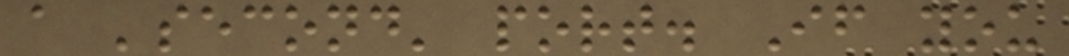a 'second' port. If you
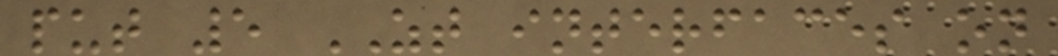put 5 ZT interfaces on
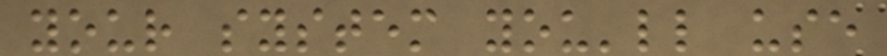your system you'll use
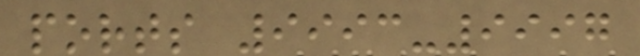ports 9993-9997
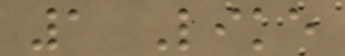1 Like
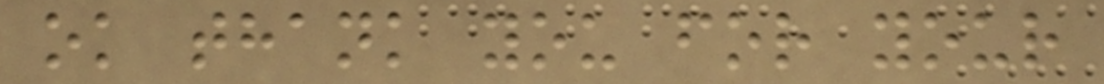ok thank you for your
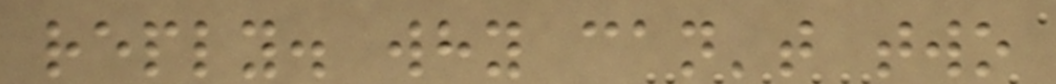reply. why can't two
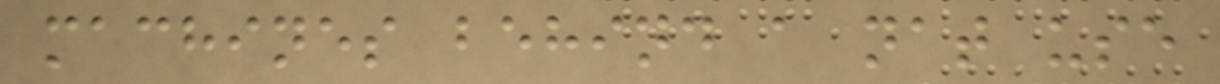machines behind a nat use
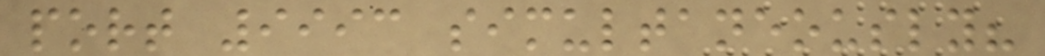port 9993 simultaneously?
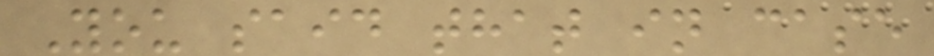You said that in case
